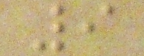9
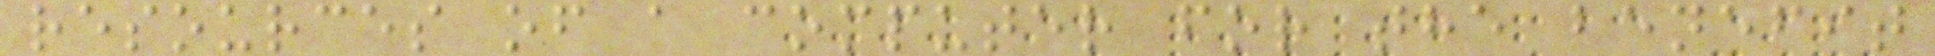resources of a computer for the benefit
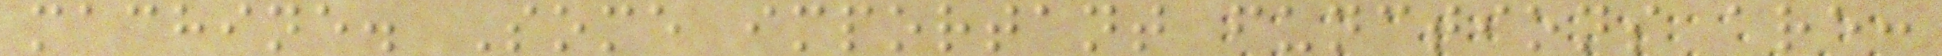machine. Some important functions are:
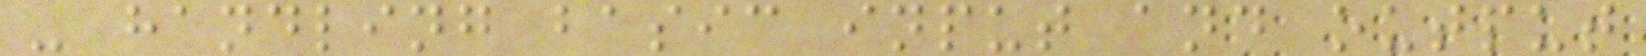- handling basic input and output
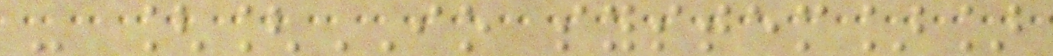- [[IO system]]
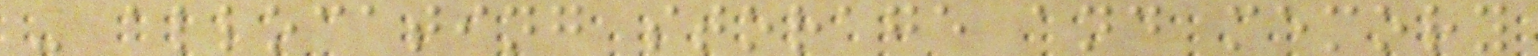- allocating storage and memory
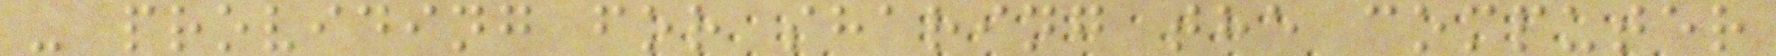- providing for sharing the computer
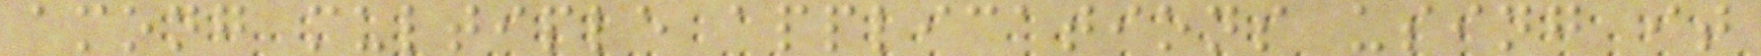among multiple applications using it
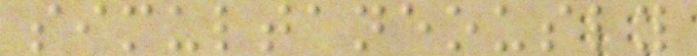simultaneously
